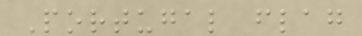Portugal flag
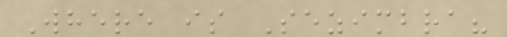Where is Sezimbra?
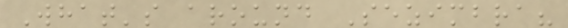What's around Sezimbra?
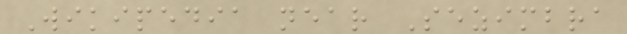Wikipedia near Sezimbra
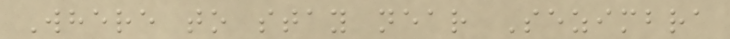Where to stay near Sezimbra
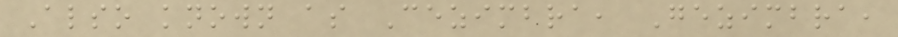Also known as Cezimbra, Gezimbra,
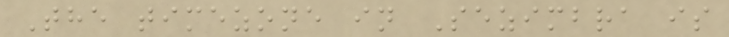The timezone in Sezimbra is
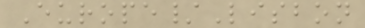Europe/Lisbon
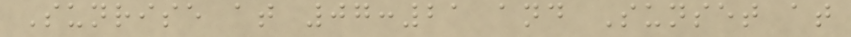Sunrise at 07:21 and Sunset at
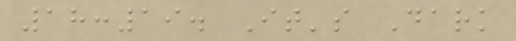18:19. It's Dark
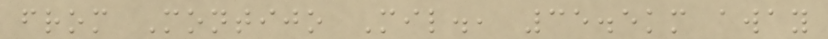from Montijo Mil., 35.5km away
